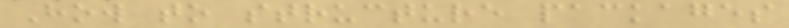How to structure packages
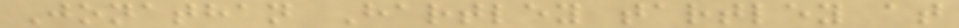Jonathan Hartley tartley at
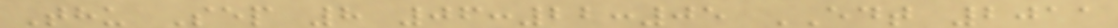Thu Sep 8 06:22:05 EDT 2011
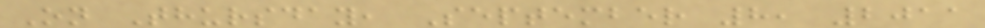On Thursday, September 8, 2011
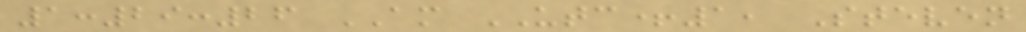1:29:26 AM UTC+1, Steven
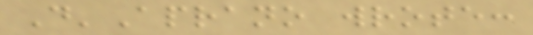D'Aprano wrote:
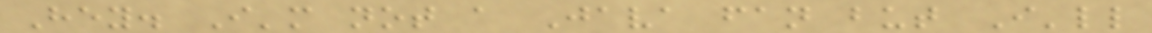Hey. I'm not a Java fan but I'll
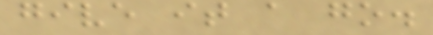give it a go.
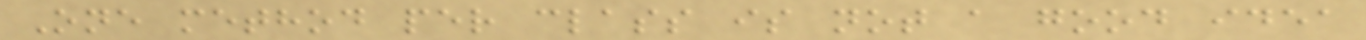One method per class is not a good idea
